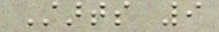Starts 9
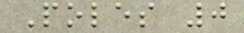Poles 0
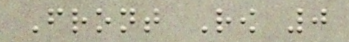Front Row 0
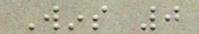Wins 0
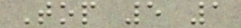Top 5 1
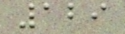129
